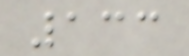133
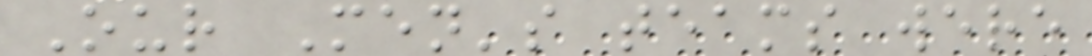Our Men's teams were
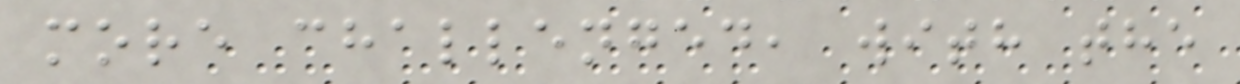more challenged, with the
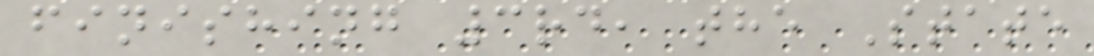finishing 3rd, the State
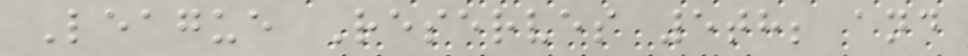League Reserves 5th; and
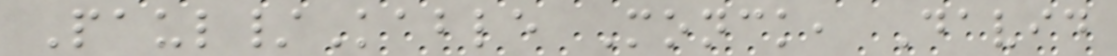Paul/Kable Monck, David
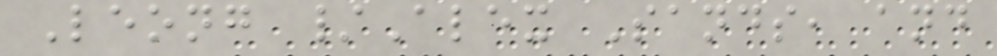Leong /Alex Sands, and
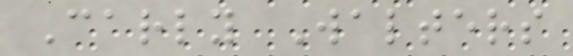Carly Walters
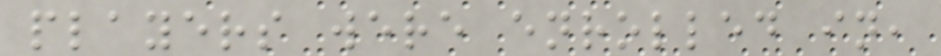players were enrolled in,
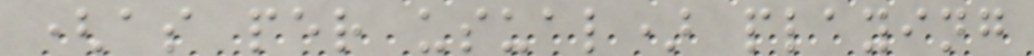(as per usual) playing
